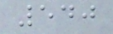540
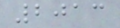2013
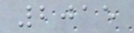2015
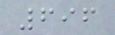696
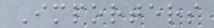Importers
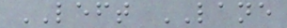LEFT LANE
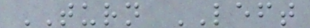TURN LEFT
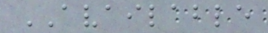AVAILABLE
